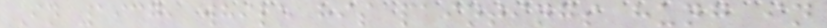In 1937, while his paintings hung in
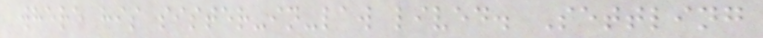where his sister-in-law lived. Settling
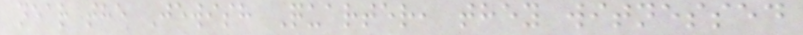near the Jewish Quarter, they witnessed
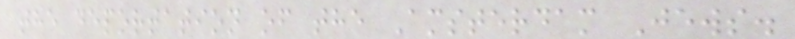the deportation of the Amsterdam Jews.
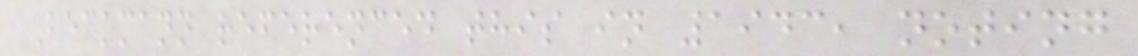Beckmann referenced this in 1943, noting
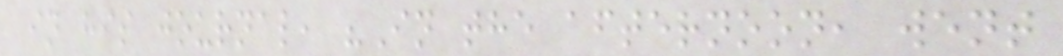in his journal, "In the afternoon, went
